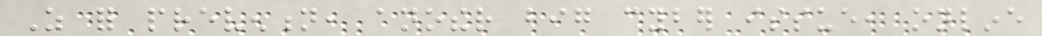As for prevention, another big cyber issue, online
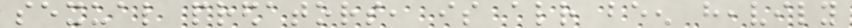sexual predators, is already been heavily
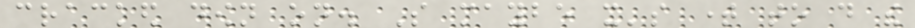cracked down on. So maybe it's time to do the
